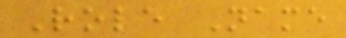Role Name
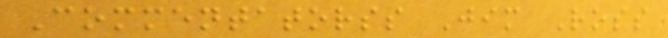Commentatorss Jim Ross
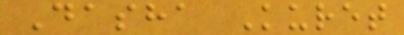Dasha Kuret
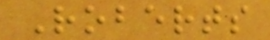Roberts
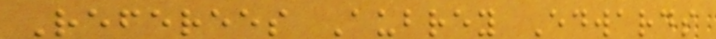Referees Aubrey Edwards
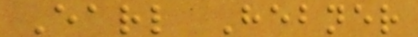Earl Hebner
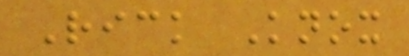Rick Knox
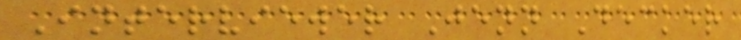Interviewer Jenn Decker
